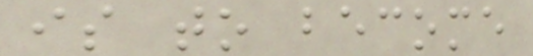is to become
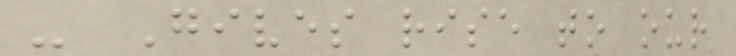- Gives rise to our
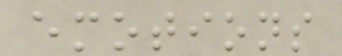emotions
